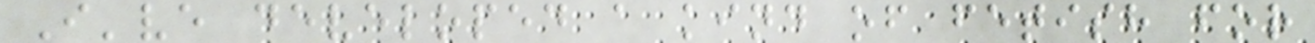I've developed a kind of fetish for
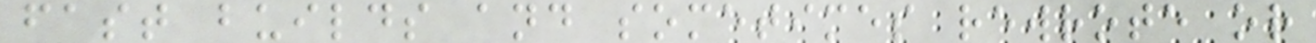fast builds and sometimes rewrote or
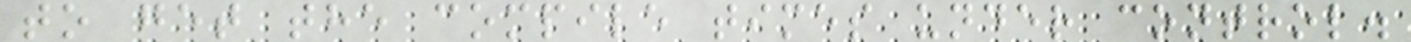to get the compile times under control.
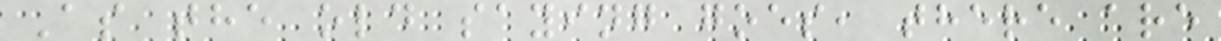As the old saying goes, there are
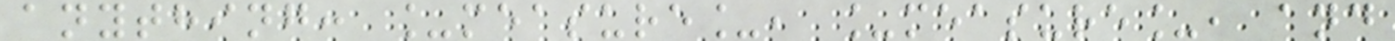anything: _measure_, _measure_, and
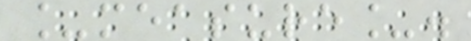_measure_.
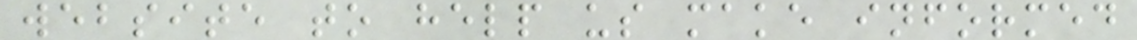website to help us make informed
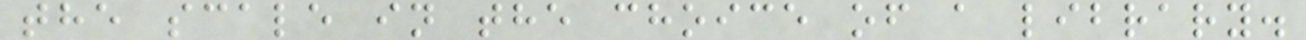the scale in the choice of a library.
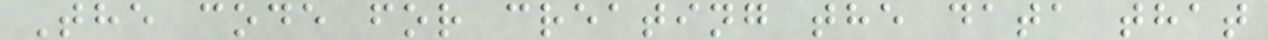The code for creating the data that
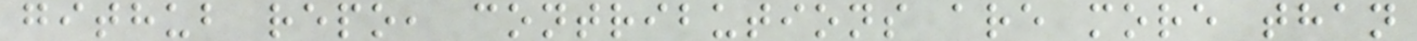github repo, contributions are more than
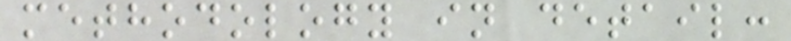methodology in detail:
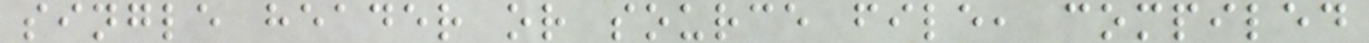single header or source file, compiled
